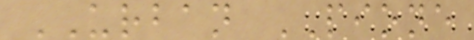URBAN PIONE
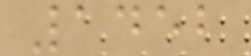1452
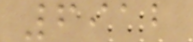6912
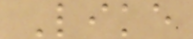Like
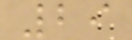29
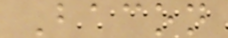Bacon
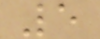5
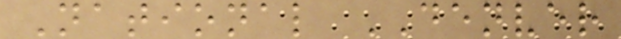National DENVER
